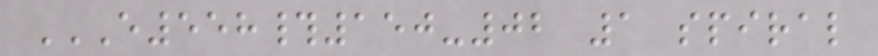E558#150-02 1 SPIRAL
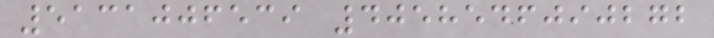5131006539 4058546090272
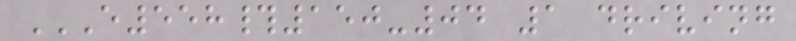E558#150-04 1 DRIVING
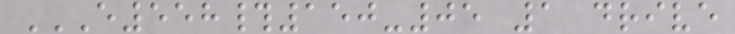E558#150-05 1 DRIVE
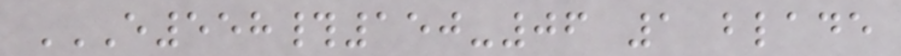E558#150-06 1 BLADE
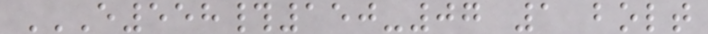E558#150-07 1 BOLT
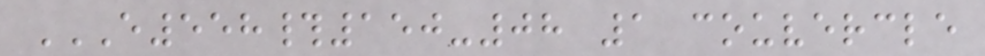E558#150-08 1 COUVERCLE
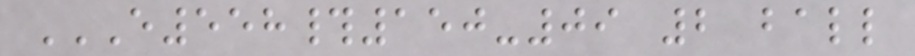E558#150-09 2 BALL
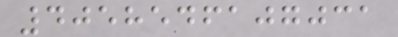4058546107031
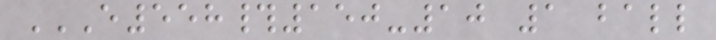E558#150-10 1 BALL
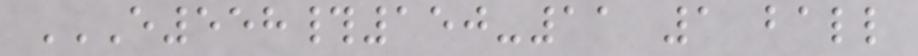E558#150-11 1 BALL
